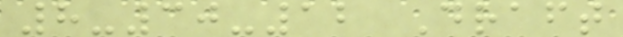8-30-12 Draft
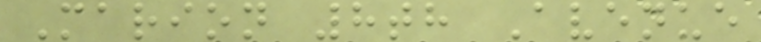Marion 8th Avenue
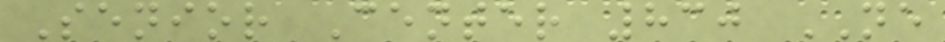Senior Center 830 NE
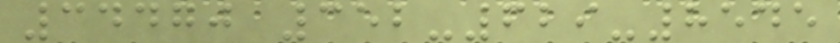34470 352-629-8545
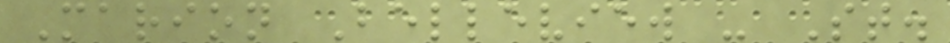Marion Belleview - St.
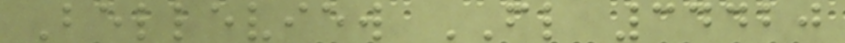Belleview FL 34420
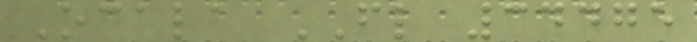Ocala FL 34475
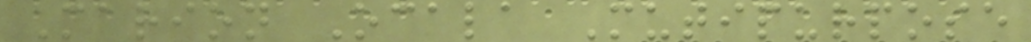Marion Ocala Mutipurpose
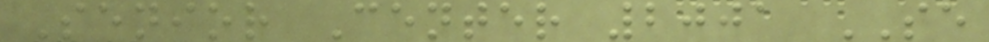Senior Center 2001 SE
